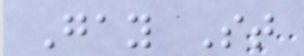Gay St
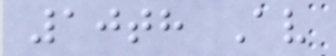10th Av
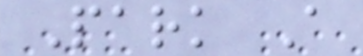Park A
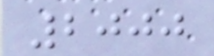2000
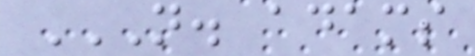N. ADAMS
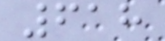618
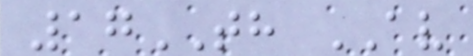17TH AV
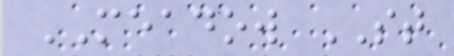MEADOW ST
